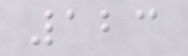123
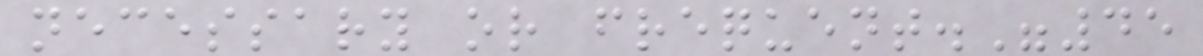necessary or frequent."45
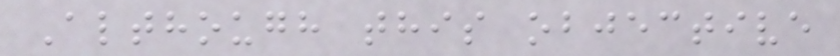Although this objective
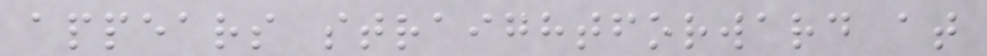appears straightforward at
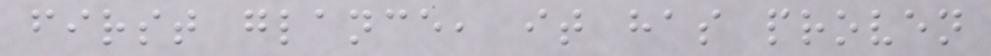first glance, it has proven
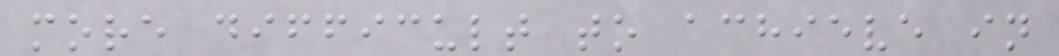more difficult to achieve in
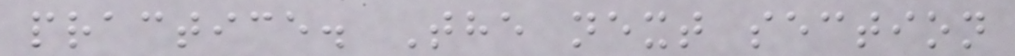practice. The next section
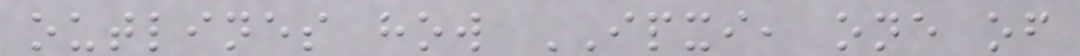outlines how IPXI, one of
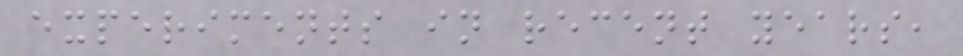experiments in recent years,
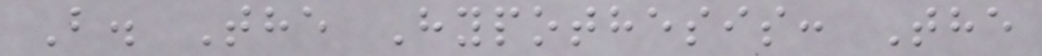B. The Hypothesis: The
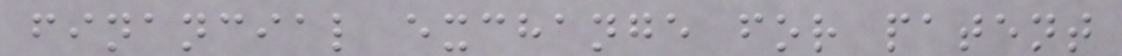financial exchange for patent
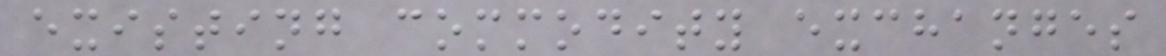existing commodity exchanges
